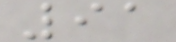91
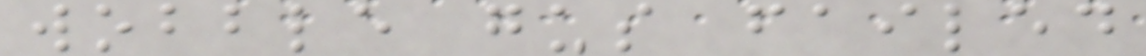wobble gus failed
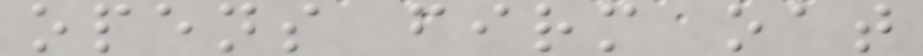opens firm oat
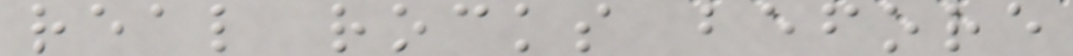real rocks before
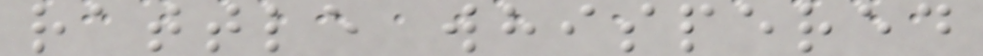rattle whispered
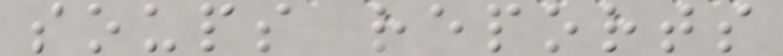soups reports
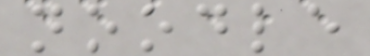noodle
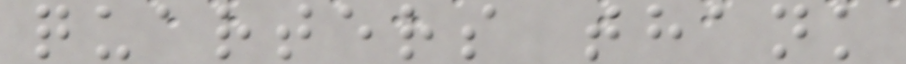quarters thank
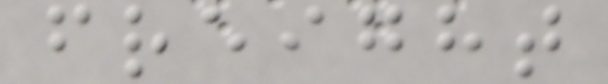freight
